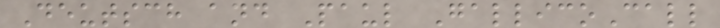Deutsch and Paul GallicoCall
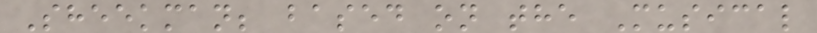Sheekman; based on the Musical
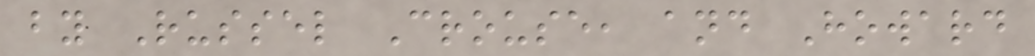by Russel Crouse, and Howard
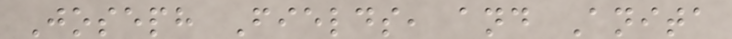Joseph Fields, and Anita
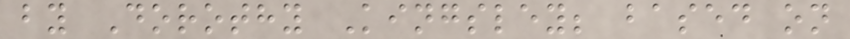by Dorothy Kingsley; based on
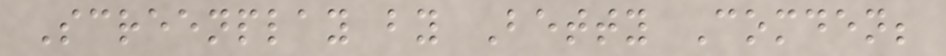Screenplay by Betty Comden;
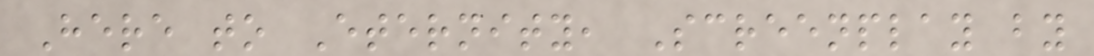Here to Eternity, Screenplay by
